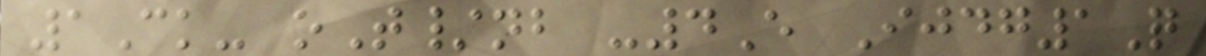1Ck- oT/nb -4E Ijdg1Q
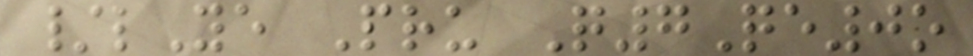/lYe Pru Q7Qe0o
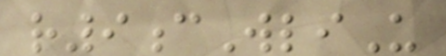r9cWliU
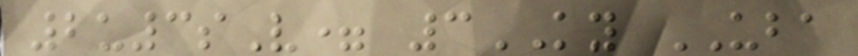2u3sV= 3KY UBA
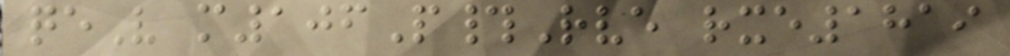qeV m106P#Rve rxe1819
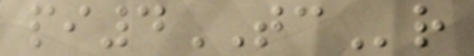pi4TCr
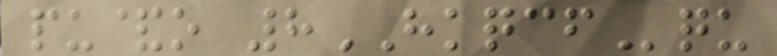pu&o 8HKQCFqu
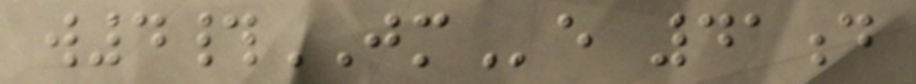w4#JMe 41d
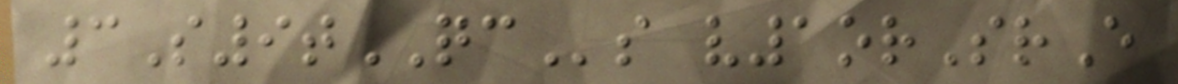3S9tQCs v1orSrE
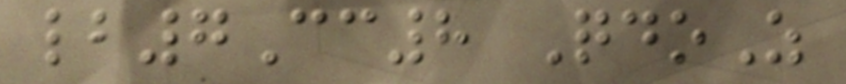lb7Cc8 QdoZ
